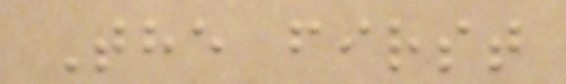The first
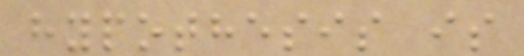hypothesis is
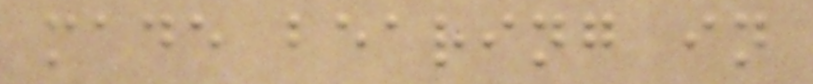made bearing in
